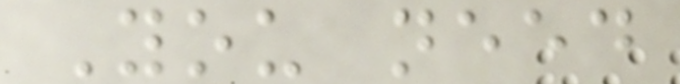You need
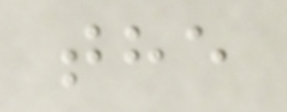the
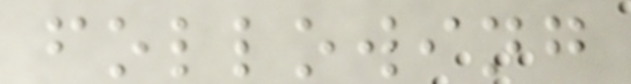following
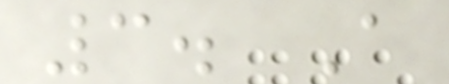3. A
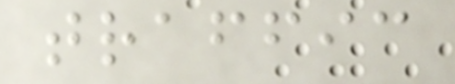traffic
